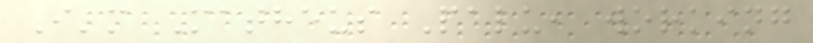I'm Matheus Palu, working
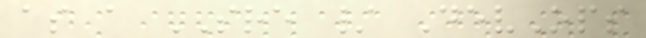as a SRE / DevOps
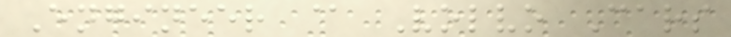Engineer @ Volvo Cars
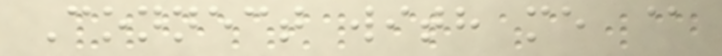Connect with me @
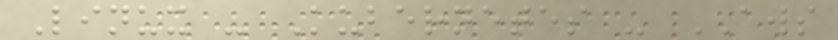Linux - Kubernetes - AWS
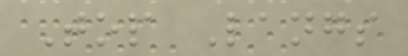Top Langs
